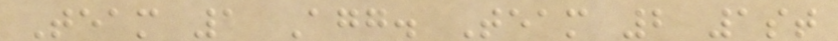Team 1 Agg. Team 2 1st
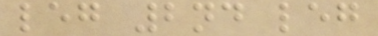leg 2nd leg
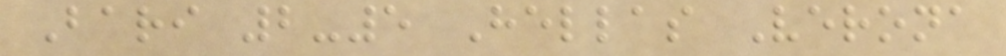Bari 2-5 Hellas Verona
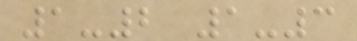1-2 1-3
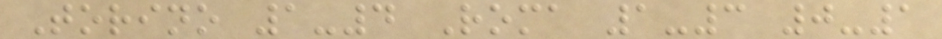Torino 1-4 Roma 1-3 0-1
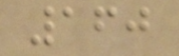160
